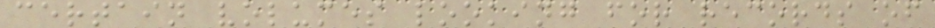certain volumes looking for records of
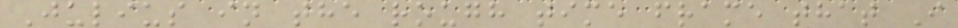Julius in the rough time frame that I
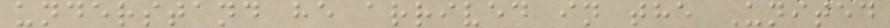understand he arrived in the United
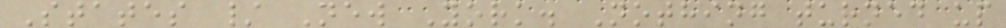States / New York. Nothing turned up
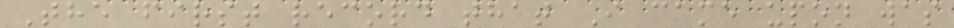The first record that I came upon was
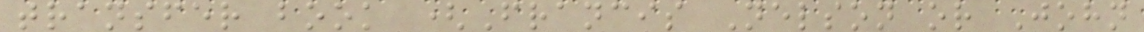transfer book (Francis Nelson or John
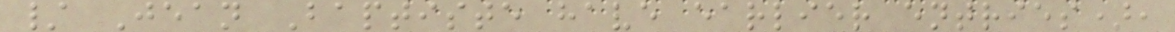/ Jean Baptiste have earlier entries),
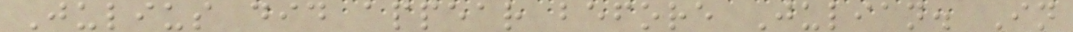Julius did appear before Julian. In
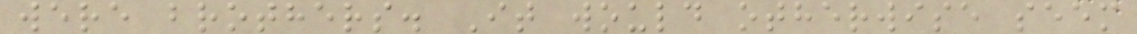were brothers. It would otherwise seem
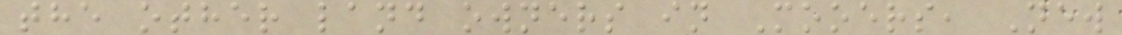the other land owners in Mooers, New
